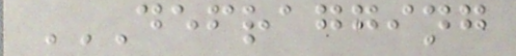DEFRAGGING
